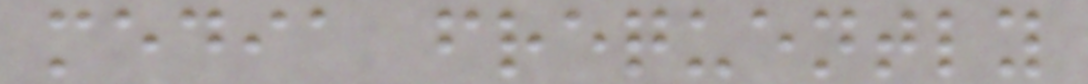media frequently
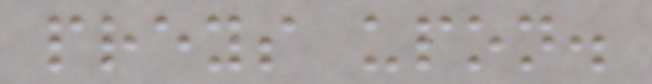preys upon.
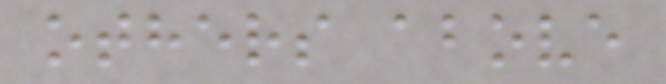others above
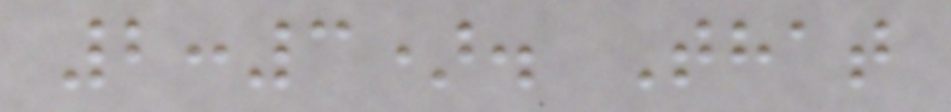2:3). That
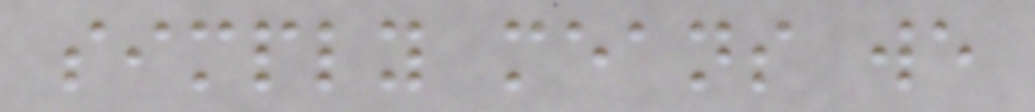simply means we
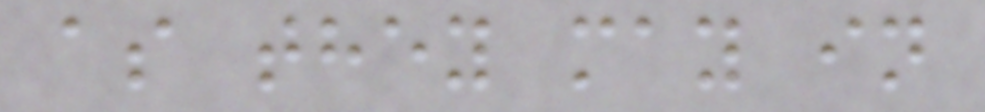as they may in
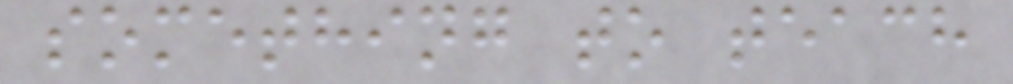something to teach
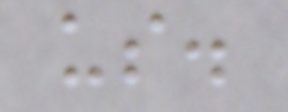us.
